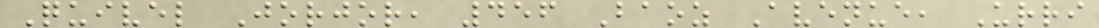Quivel Jorjor, 456 Baoz Avenue, Urri
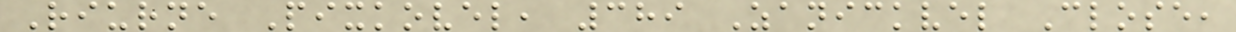Riurne Pixkovel, 389 Zanickvel Close,
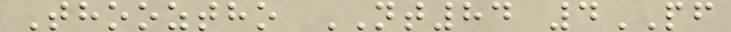Thooztho NT84 4PF
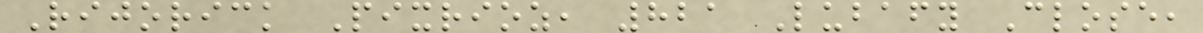Rijorick Pixrioz, 821 Lubafy Close,
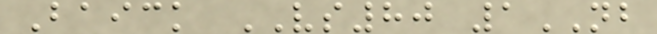Baick VS80 1NB
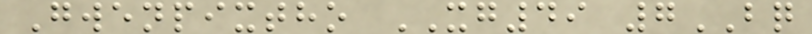Gwenpixtho XG49 7BQ
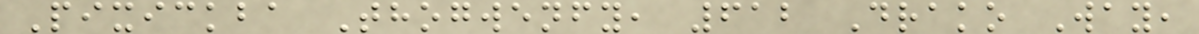Pixickba Thogwenfy, 612 Drako Way,
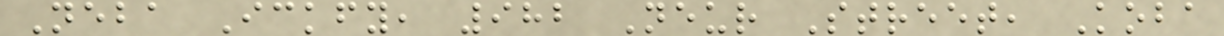Neba Ickfy, 982 Neur Street, Koba
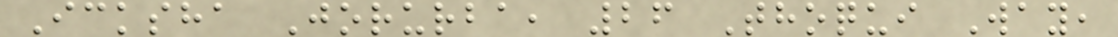Icksha Jorurba, 26 Thoqui Way,
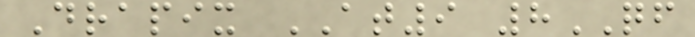Drapix AT9 8QF
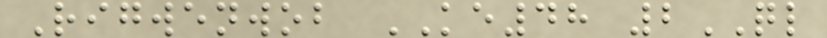Rigwenwob KE48 2QL
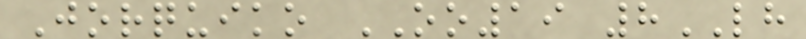Jorquiko OO19 8LH
